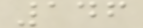146
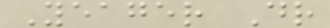Yeager Dr
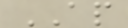AP
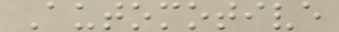Automotive
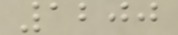1200
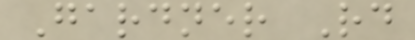Gardner Rd
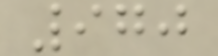970
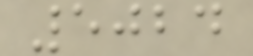5024
